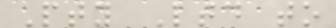Pty Ltd to
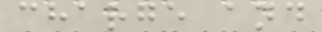charge and
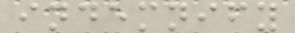indemnify
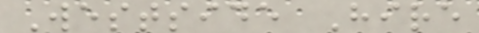Westside Hire
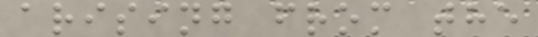arising from the
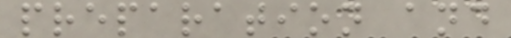preparation and
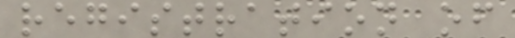registration of
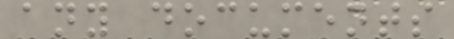any documents
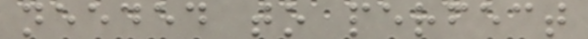needed to perfect
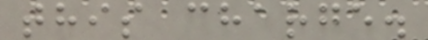this charge.
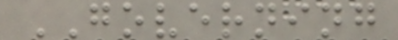GOVERNING
